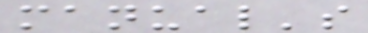manual's
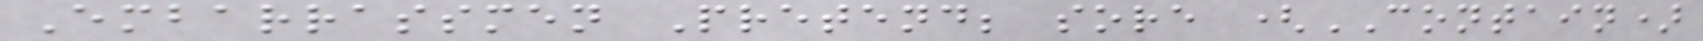Embarrassmen Pretend; sore (CONTAIN)
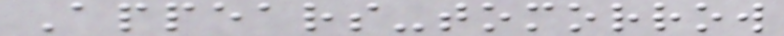Appears-tomorrow
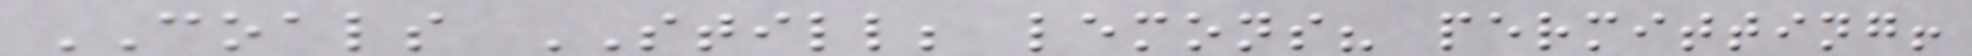COALS STILL; lemons? permitting!
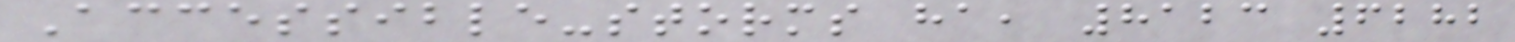Accessible-storms ha, 8123 6282
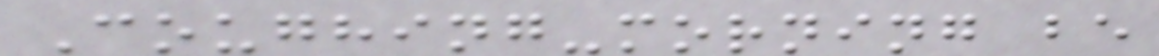Coughing-morning be
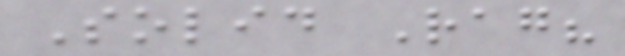Solid Rag?
